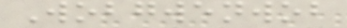Wobgwenwob
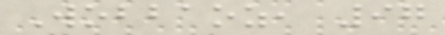Wobbaoz, 97
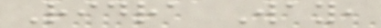Ridra Way,
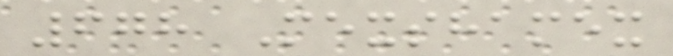678 Mexshamex
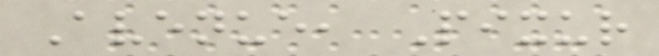Avenue, Pixur
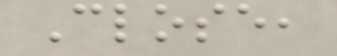Close,
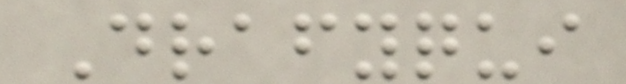Drafyqui
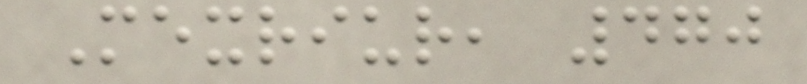Mexriur, 470
